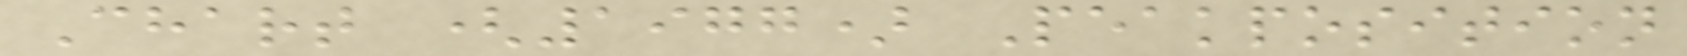Chart (1977) Peakposition
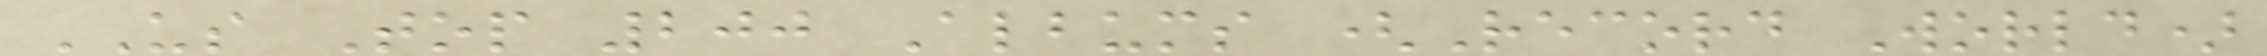US Top 200 Albums (Record World)
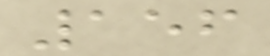156
